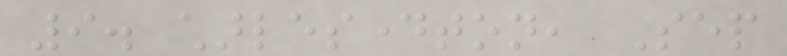9. charlesdayton, Sep
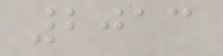2013
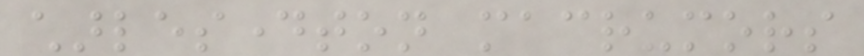charlesdayton macrumors
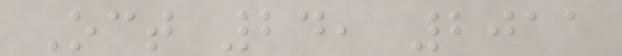Oct 24, 2011
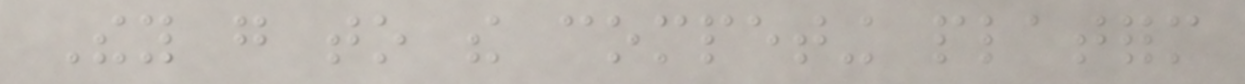They go to the competing platform
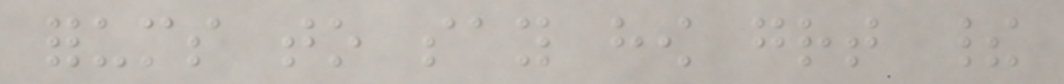forums to say how great their
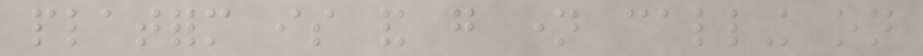platform is and go name calling on
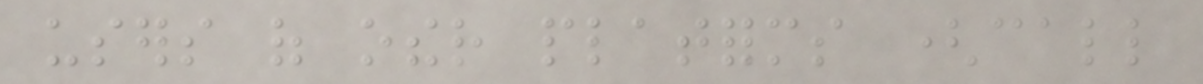users of other platforms (call
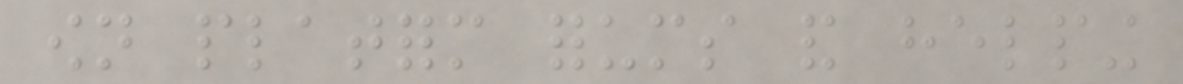own platform forums and helping
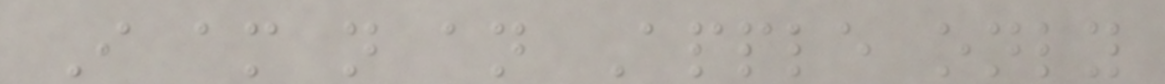I am not an Apple only
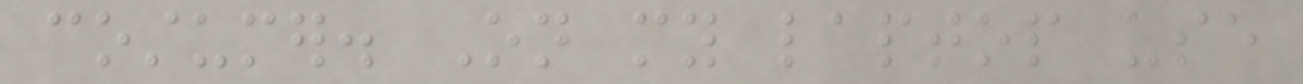costumer. On my laptop use
